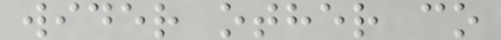wider other co
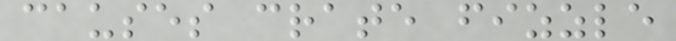causes crate fizzle
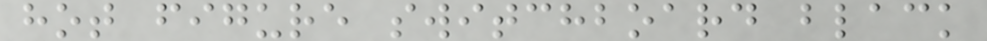hot figure switchboard black
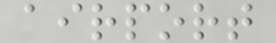airport
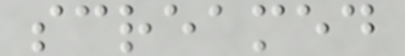screamed
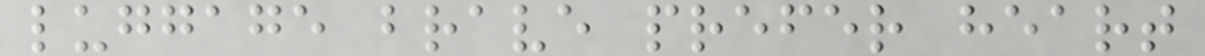luggage brave prefer heart
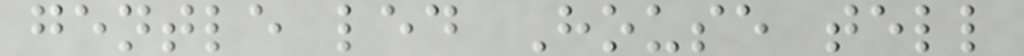gentle led House tell
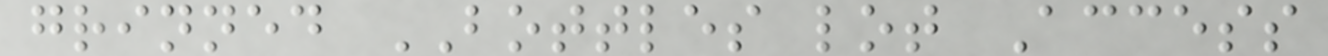grinned BOTTLES lot Access
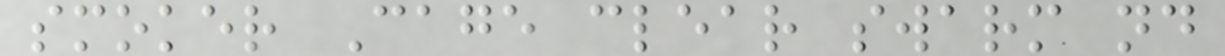smoker Cage clear swarm nd
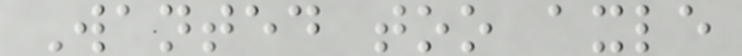Wanted too axle
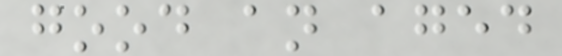good an aged
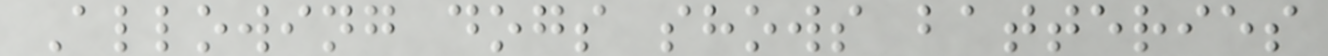Allowing dogs shows batteries
